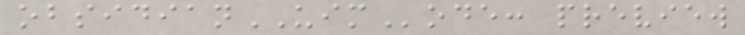obsidianUIMode: preview
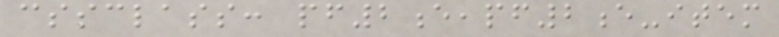cssclass: pf2e,pf2e-item
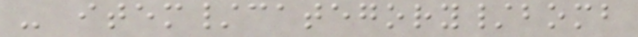- item/category/bomb
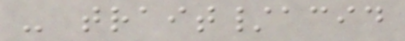- trait/acid
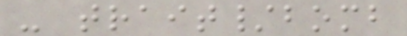- trait/bomb
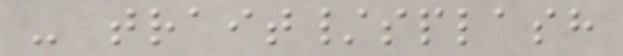- trait/splash
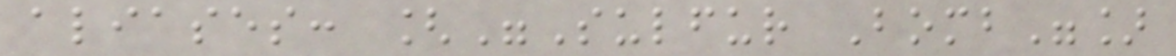aliases: ["Sulfur Bomb"]
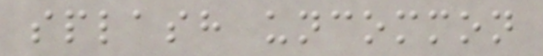splash uncommon
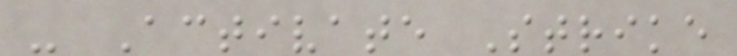- Activate Strike
